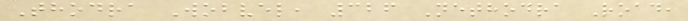Thodra Wobvel, 326 Nethodra Road,
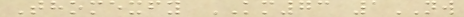Thomexfy KM73 1NW
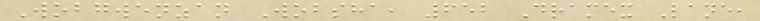Wobgwenzan Wobsha, 652 Dramex Lane,
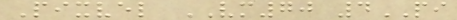Pixvel VM70 4PI
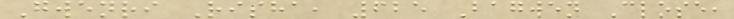Gwenri Risha, 625 Bagwen Close,
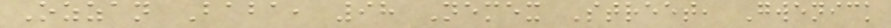Ozzan Baba, 98 Nemex Street, Gwenick
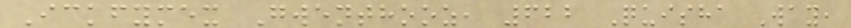Ickfymex Gwenthooz, 622 Quisha Way,
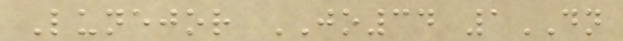Lunejor JO34 1DN
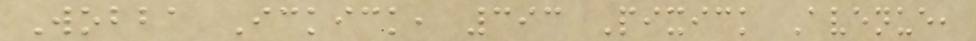Wobba Ickick, 393 Pixick Avenue,
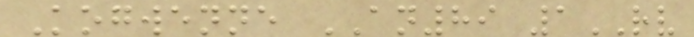Kogwenne AN89 1RV
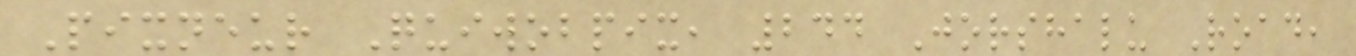Pixneur Quiwobpix, 244 Jorshalu Road,
